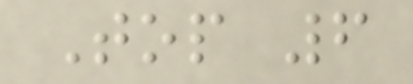Top 6
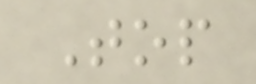Top
